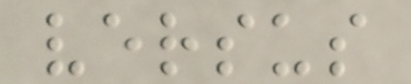versus
